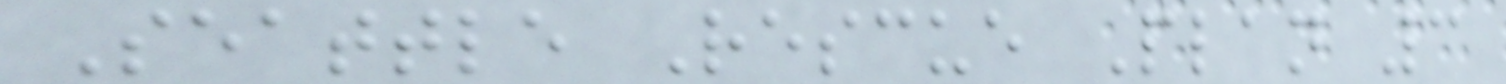Seattle Rescue Plan 3
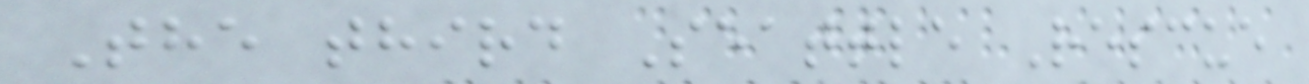The third Seattle Rescue
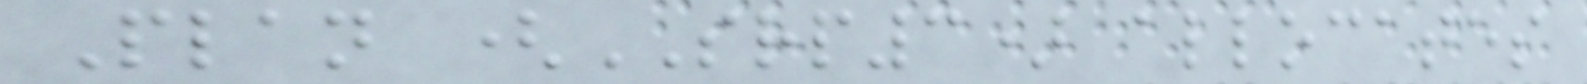Plan (SRP3) allocates
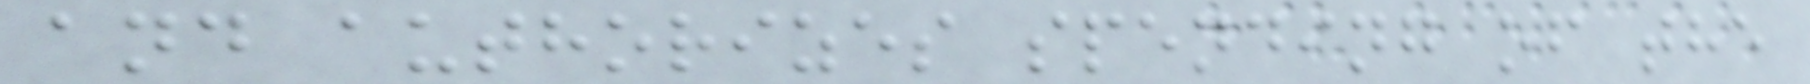and authorizes spending of the
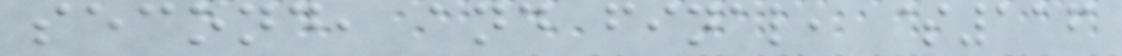second, and final, $116
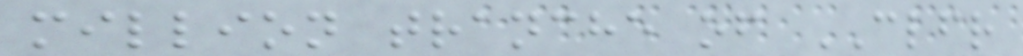million tranche of CLFR
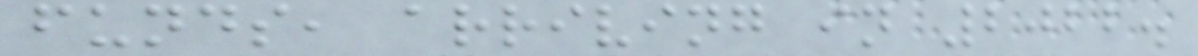funds, arriving in 2022.
